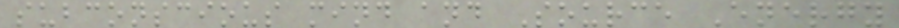subconscious mind and Source Energy
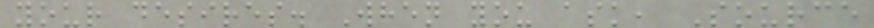your desires. When you ask, Source
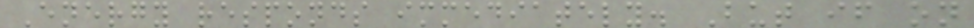Energy responds immediately. But if on
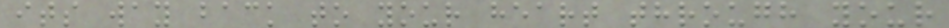its way back to your heart through your
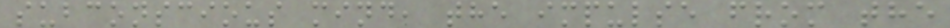subconscious mind, the impulse from the
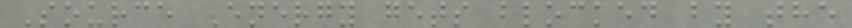Source Energy gets blocked by the
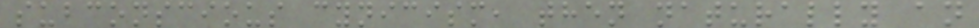subconscious cynicism, then naturally an
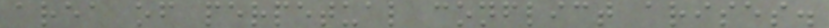area of perpetual conflict arises.
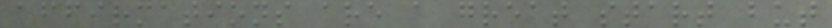affirmations are a great start but
